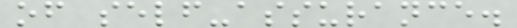of self-assurance.
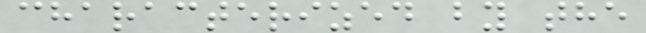characterized by the
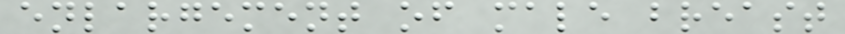enlargement of male breast
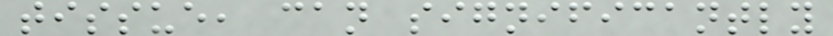tissue, can significantly
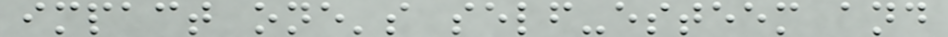impact one's self-esteem and
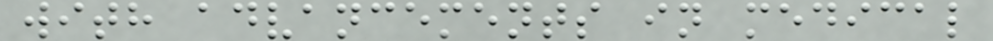with advancements in medical
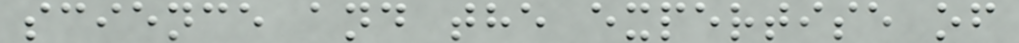science and the expertise of
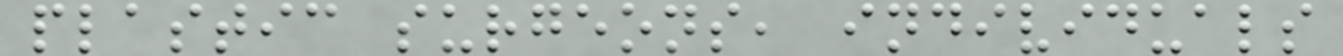plastic surgeons, individuals
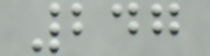247
